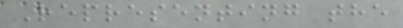Representing the
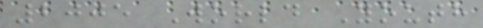2005 World Youth
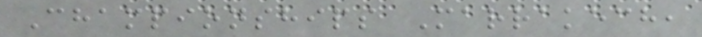Championships Marrakech,
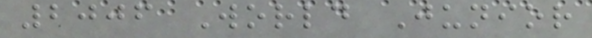2006 World Junior
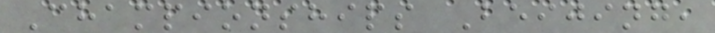Championships Beijing,
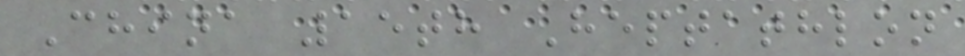China 15th Heptathlon
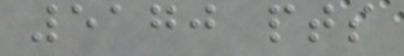5170 pts
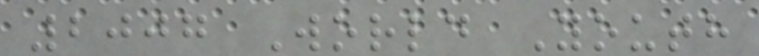2007 World Youth
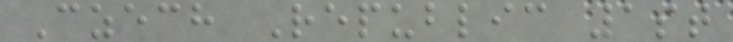Czech Republic 1st
